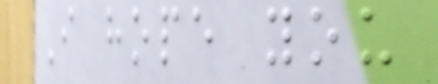I hope you
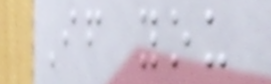If you
